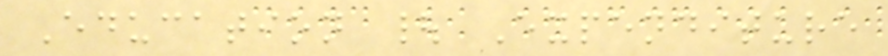Education | Expenditure
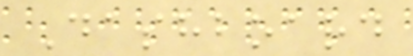Dashboard
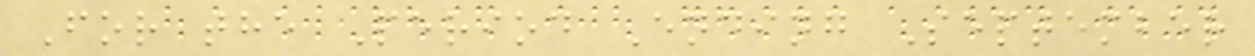For the Period Ending September
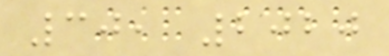30, 2020
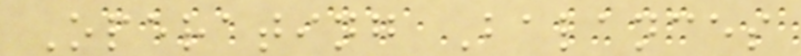Operating Balances
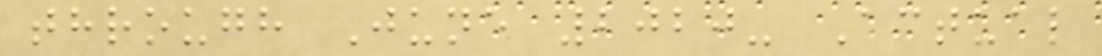through June 2020- Actual
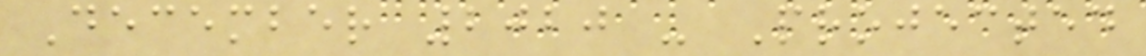December 2020 - Projected
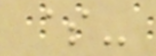$-
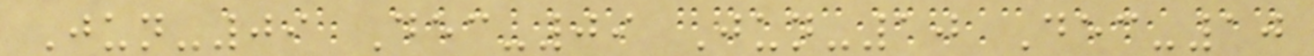Jun-09 Dec-09 Jun-10 Dec-10
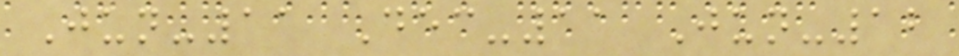Jun-11 Dec-11 Jun-12
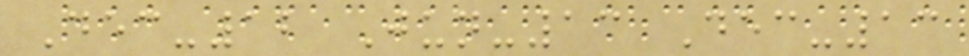Dec-12 Jun-13 Dec-13
